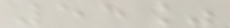55%
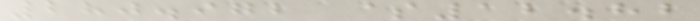280.972 $12.82
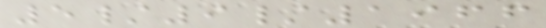5/9/1966
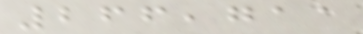266,711
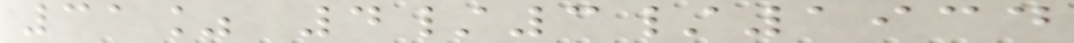31% 4/3/1934
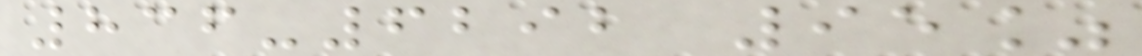836-6292 95%
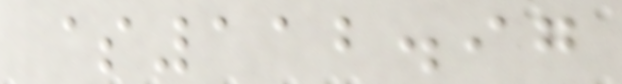$112.97
